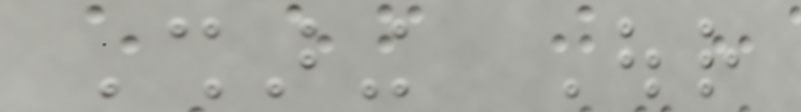Sharing Our
